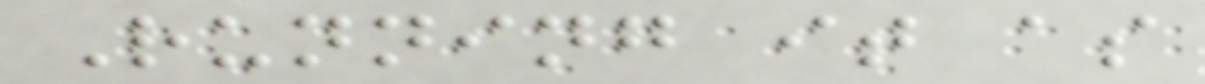Running it as
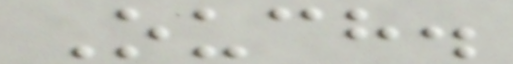Ouch.
